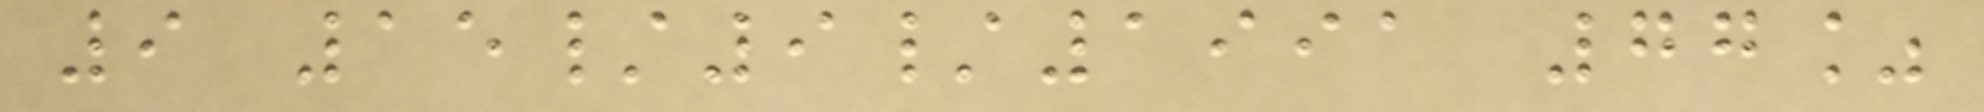9 15/9/1991 77%
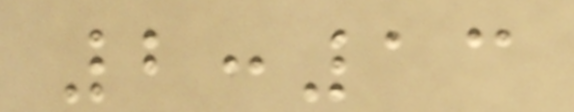2:13
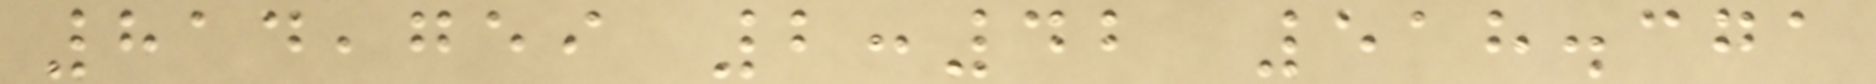814,759 2:42 518.371
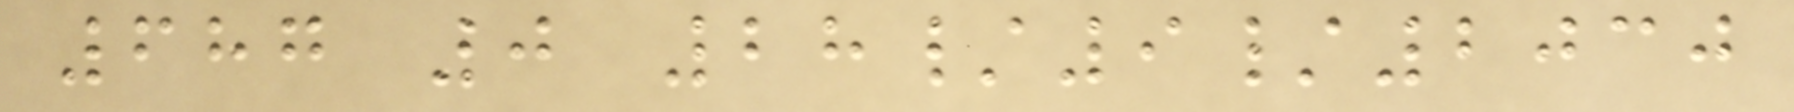687 0 28/9/2030
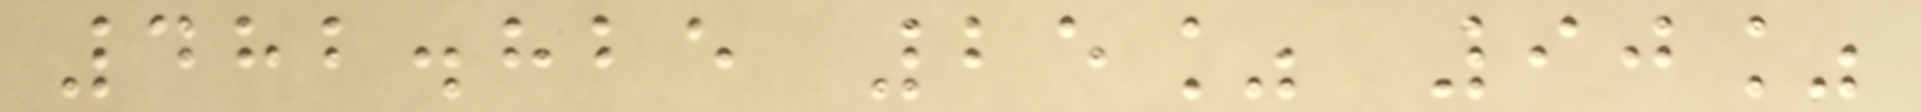482.825 25% 90%
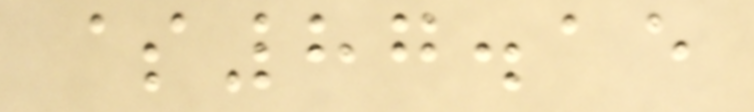$87.15
